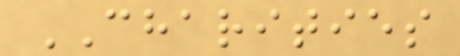CHARITIES
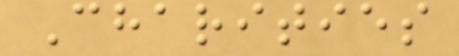Charities
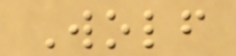Wolf
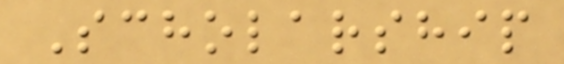Scholarship
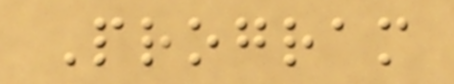Program
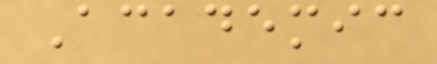Academic
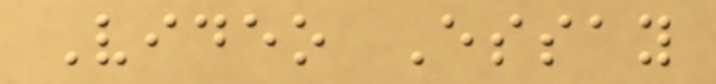Video Essay
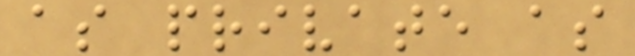as private as
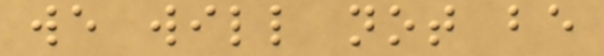we will not be
